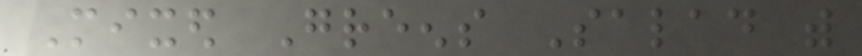Mixed Greens Salad with
